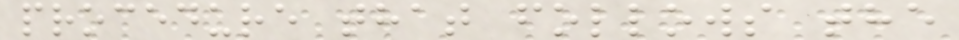procedure that follows the
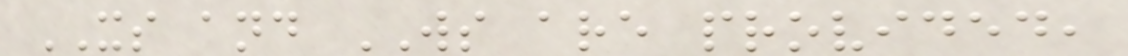XS and WS are provided,
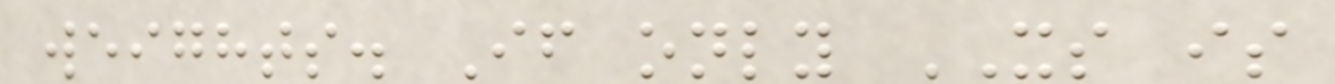weights. If only XS is
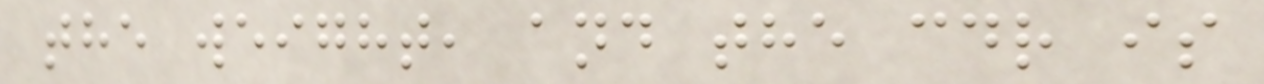the weight, and the cdr is
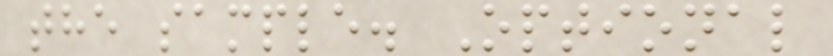the sample. Optional
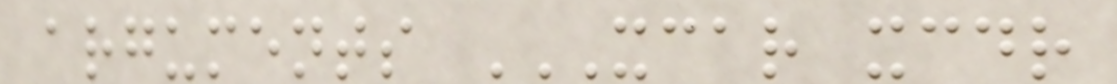arguments XCAR XCDR
